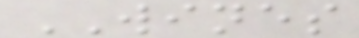WINES
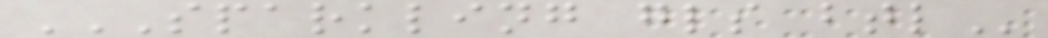SPARKLING GLS BTL
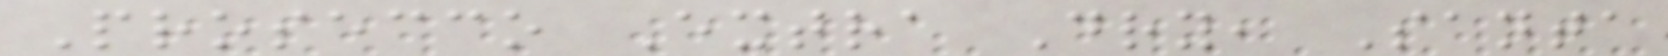Prosecco Extra Dry, Santa
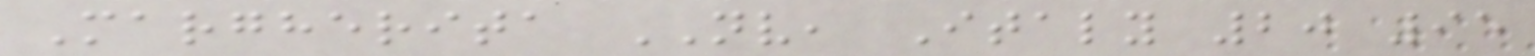Margherita NV, Italy 20 95
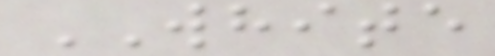WHITE
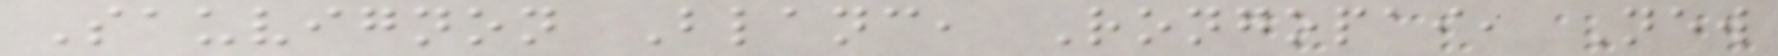Sauvignon Blanc, Rongopai, New
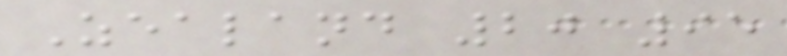Zealand 20 95
